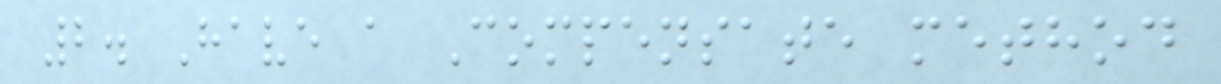2. Have a Compensate method
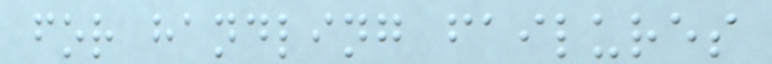for handling failures
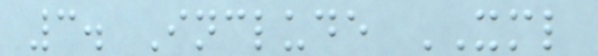3. Include XML
